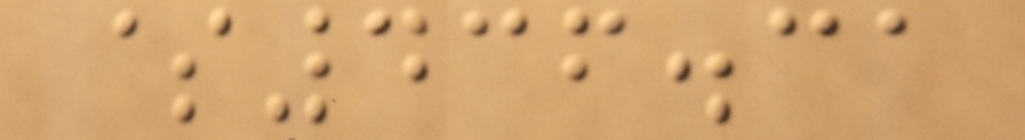$436.31
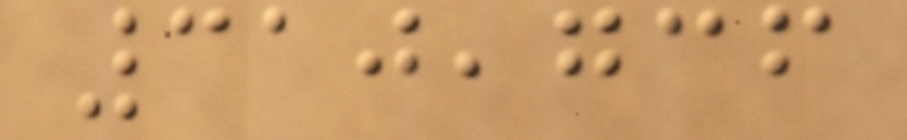310,736
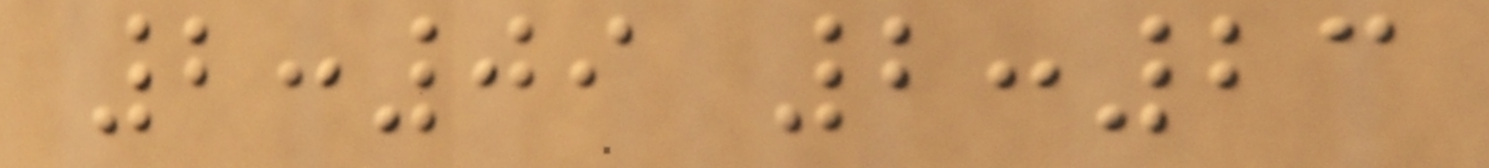2:09 2:23
